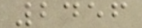2456
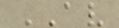AV
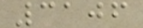3106
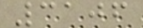3106
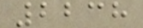2238
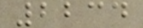2234
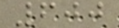600
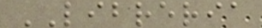LIBRERIA
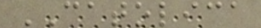CATOLICA
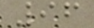96
